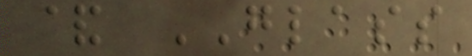& GLASS
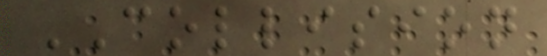COLLISION
